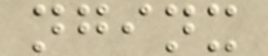nginx
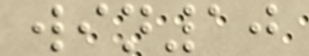win10
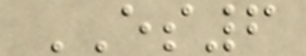ES6
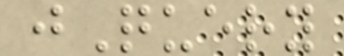jQuery
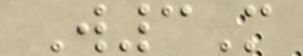W3M
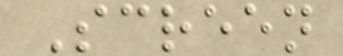Screen
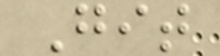Git
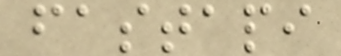fastapi
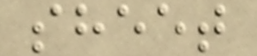sheet
